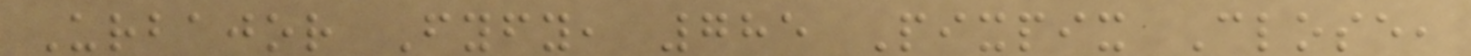Urbajor Fyfy, 785 Pixpix Close,
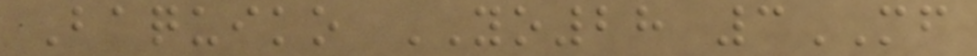Baquiko YO28 3MF
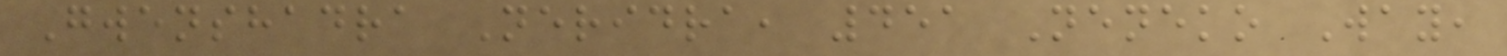Gwenshadra Neridra, 451 Neneko Way,
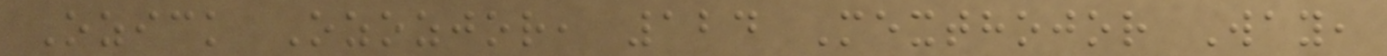Ozick Ozozjor, 124 Mexthojor Way,
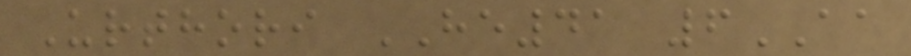Urthori HE41 6AA
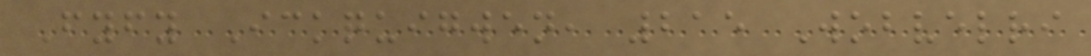Fyfy Ickquigwen, 215 Wobvelri
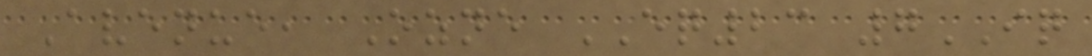Avenue, Ozne EQ23 7IQ
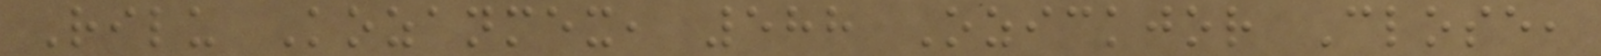Rilu Kozanmex, 588 Ozickjor Close,
